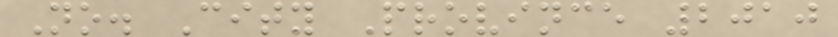No. City Province 2010
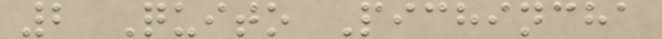2 Quito Pichincha
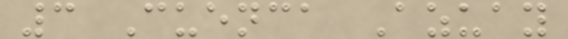3 Cuenca Azuay
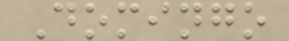Domingo
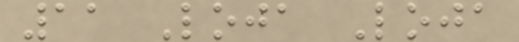11 Loja Loja
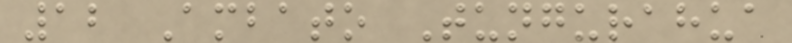12 Ambato Tungurahua
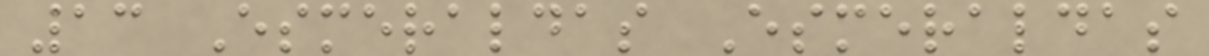13 Esmeraldas Esmeraldas
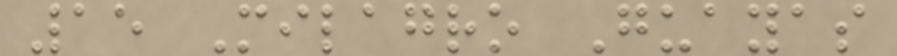15 Milagro Guayas
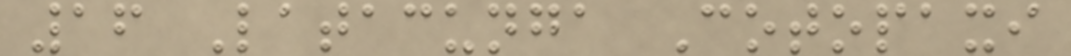16 Latacunga Cotopaxi
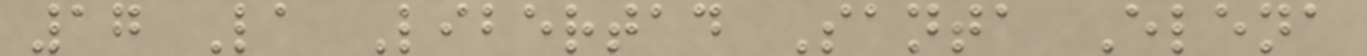17 La Libertad Santa Elena
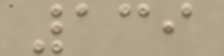139
